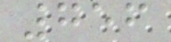756
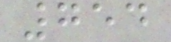754
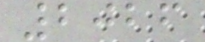2026
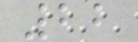22
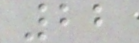22
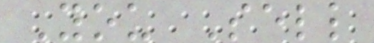You Sell
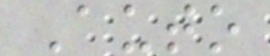Auto
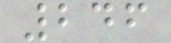246
